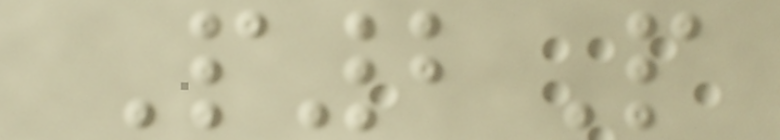P2P
